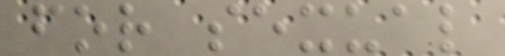for sexual
